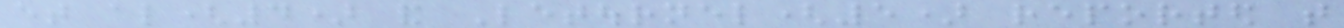et al(4) and Letournel(5) reported that
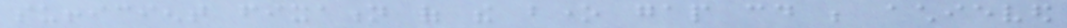sufficient fixation of the bone gap could be achieved
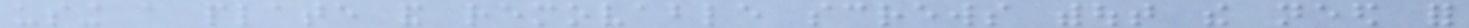using a plate and removable screws without the need for
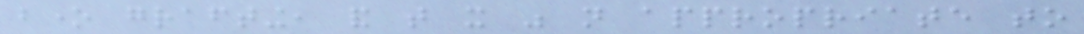bone grafting, and that it was not appropriate to
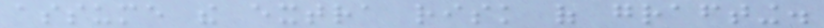assume the extra risk of grafting.
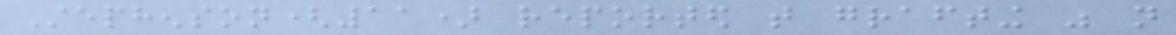Stephenson(11) reported that grafting was not
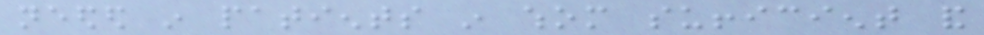needed in patients in whom sufficient and
